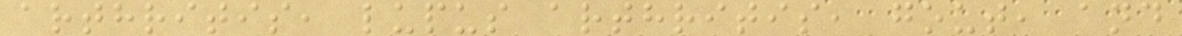arthritis, lupus arthritis, gout, and
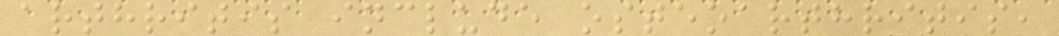arthritis include osteoarthritis,
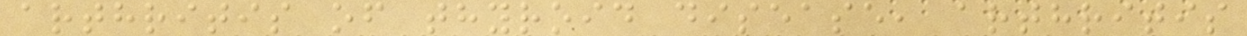arthritis of thyroid disease, arthritis
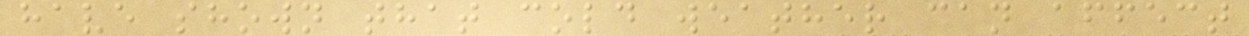have shown that cold weather can affect
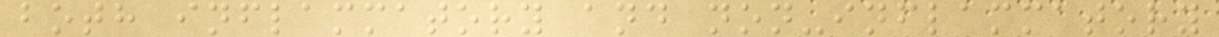both inflammatory and non-inflammatory
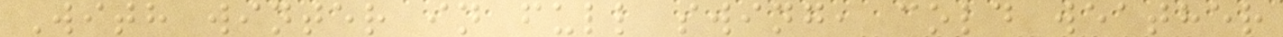With winter in full swing, cold weather
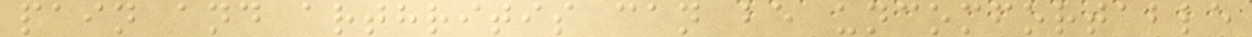pain and arthritis can be uncomfortable
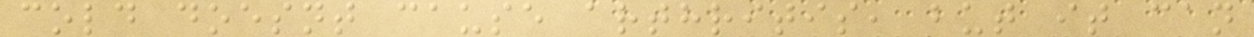cold doesnt cause arthritis, but it can
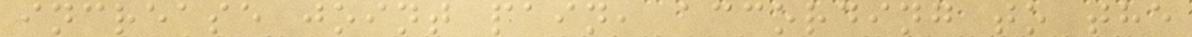increase joint pain, according to the
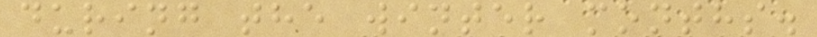during the winter months.
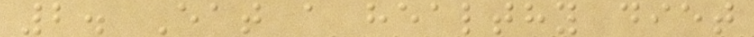2. Eat a healthy diet
